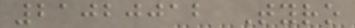21020012 Tyro
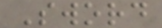Sword
